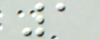1
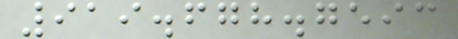919.678.7593
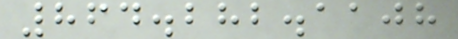864.282.1108
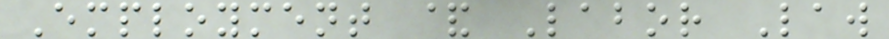Employment & Labor Law
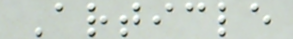Article
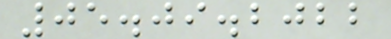05.09.2022
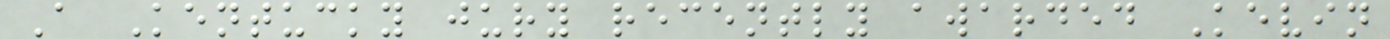A Kentucky jury recently awarded Kevin
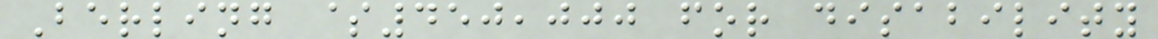Berling $450,000 for disability
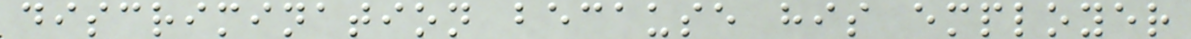discrimination because his employer
